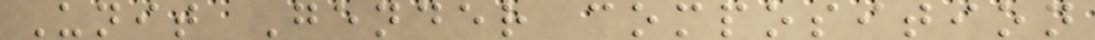Unit Gender composition
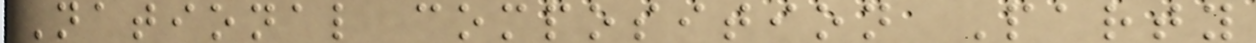National composition Party
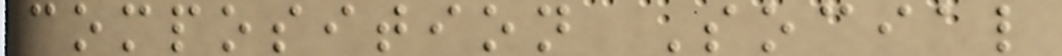composition Social
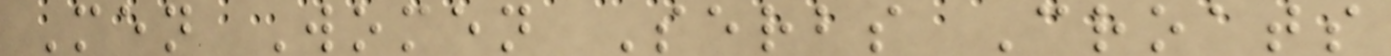Men Women Serbs Croats
